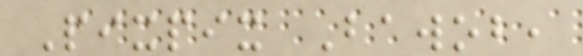Pixpix Bawob,
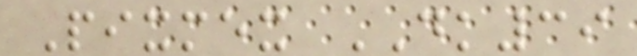Pixmex DK39
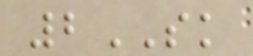2SK
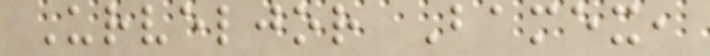Urveljor Bamex,
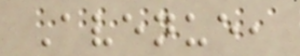Avenue,
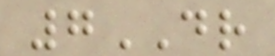7DR
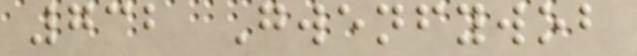732 Gwenfywob
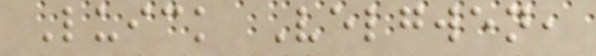Luick Velgwen,
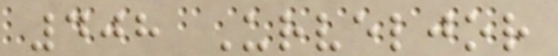408 Urveljor
